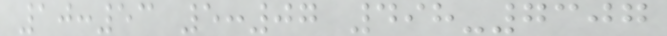10:53 5:07 498-7307
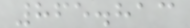865.813
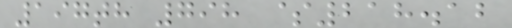197th 798 $218.12
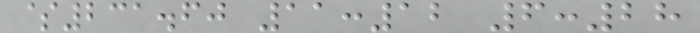$231.60 11:12 6:28
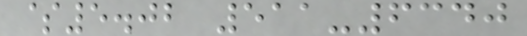$5.02 511-6340
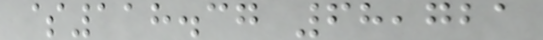$118.37 68,721
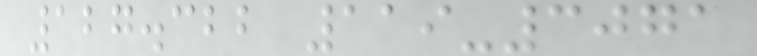127.322 119-3071
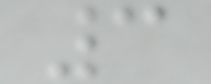3
